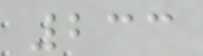233
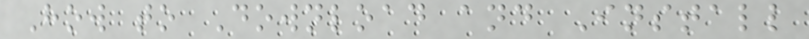How to Download and Install
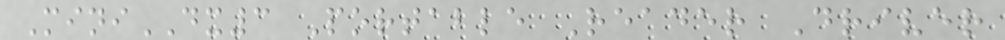MiniDX3 Portable Reader Driver
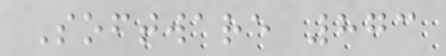Software 873
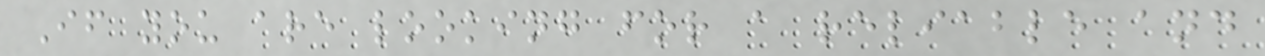If you are looking for a reliable and
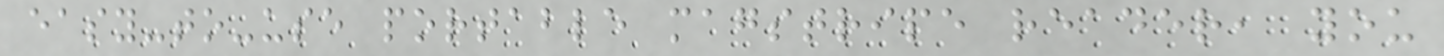easy-to-use portable magstripe reader, you
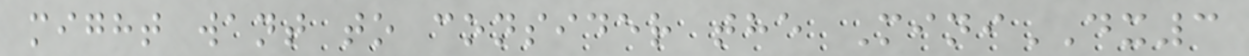might want to consider the MiniDX3
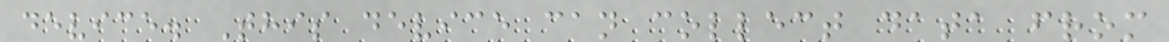device. This device can collect data from
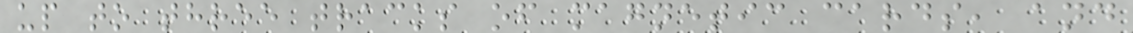up to three tracks of magnetic cards, and
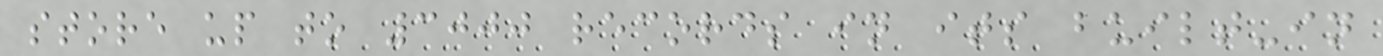store up to 3000 records in its built-in
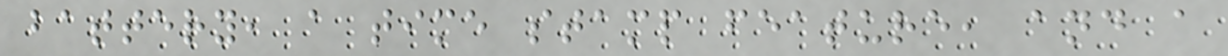battery, a time stamp feature, and a
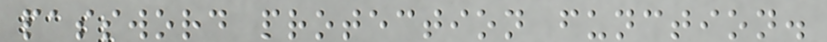password protection function.
